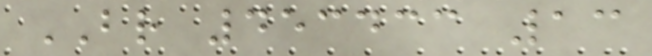BR 453433 13
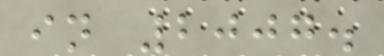in 2007.
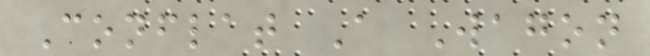Conflat A Wagon
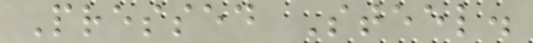Pressed Steel.
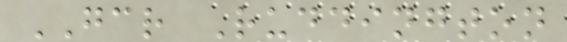GCR Ruddington
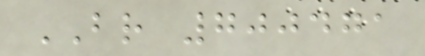BR 700471
